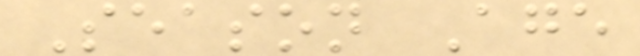Season Age
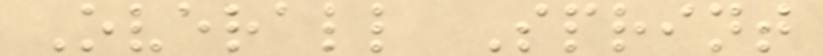Overall Sprint
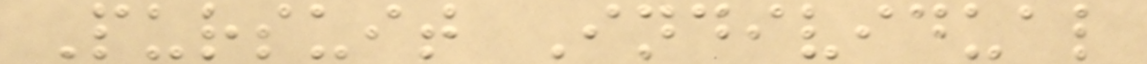Pursuit Individual
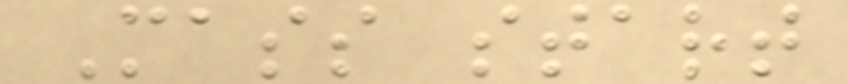Mass start
